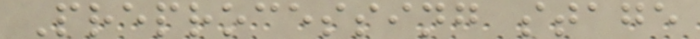Preprocessing stage
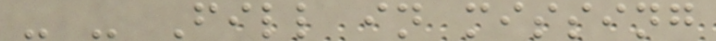- - Fill in missing
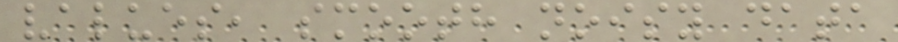values, smooth noisy data
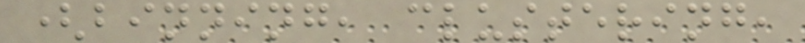(binning, clustering,
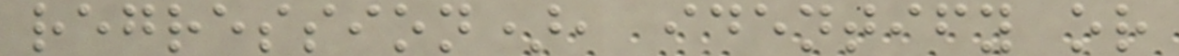regression), identify or
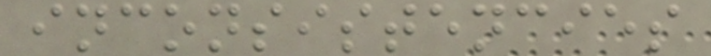inconsistencies
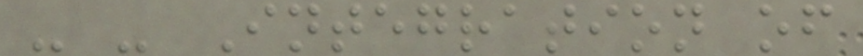- - Integration of
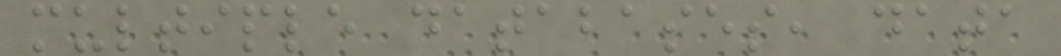multiple databases, data
